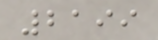2199
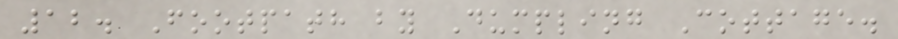12. Footpath by Dumpling Cottage.
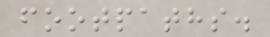footpaths.
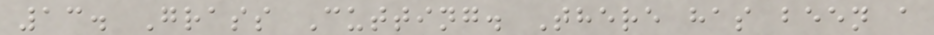13. Grass Cutting. There has been a
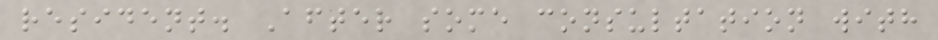resident. After some consultation with
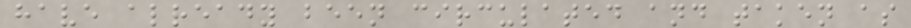have already been circulated and taken as
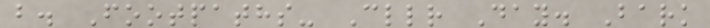b. Footpaths- Cllr Day. Bark
